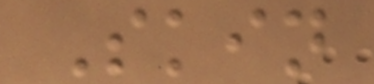Skin
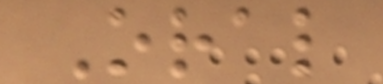Oral
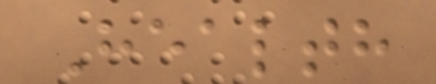Health
